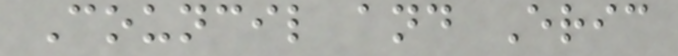Council and Eric
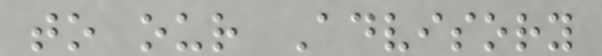to our Advisory
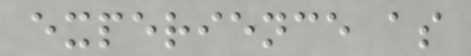experience as
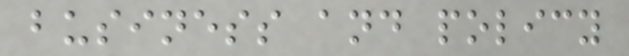business and policy
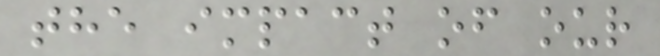the impact of our
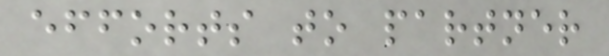efforts to partner
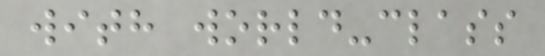with world-class
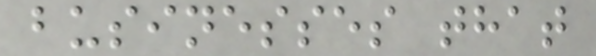businesses that
